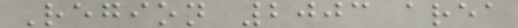Region 2003 area
